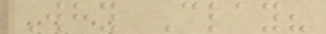Why Clay?
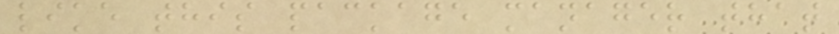like this package manager that
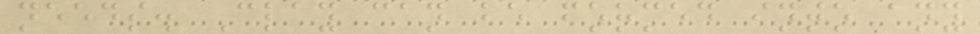needs. Clay can be formed into any
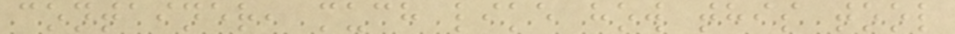container, much like how this tool
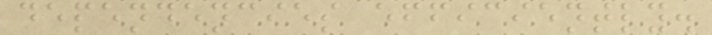dependencies efficiently.
